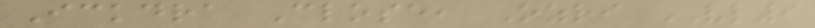Ickdra Close, Ozri VL9
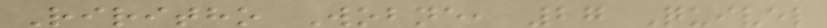Riritho Wobne, 27 Quivel
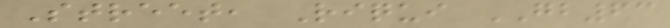Street, Riqui GB63
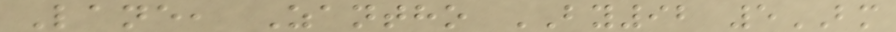Lane, Zantho BY92 5BM
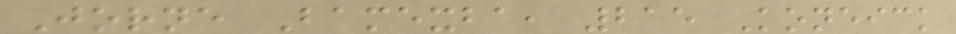Jorne Bamexba, 215 Koneick
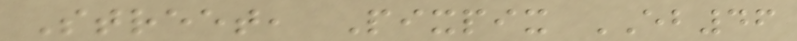Street, Pixpix EB46
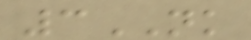3NK
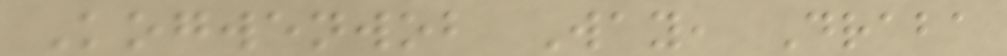Kogwenwob Way, Draba
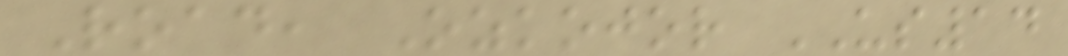Road, Ozkojor US14
